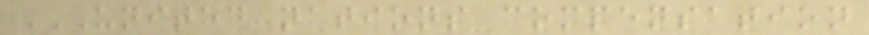UNITED NATIONS COMPENSATION
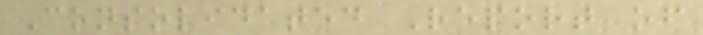Consolidated Report of
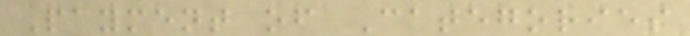Payment of Categories
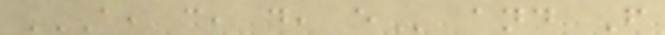A, C, D, E and F
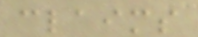claims
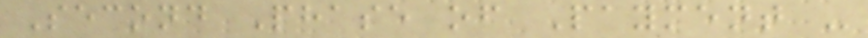Second Phase of Payment -
